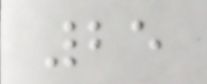25
